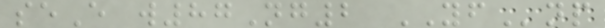seE w87Ng2 YFnp
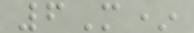6M*
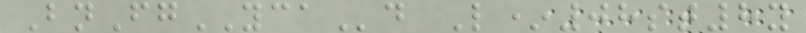BnFgYCAd L*08st8y
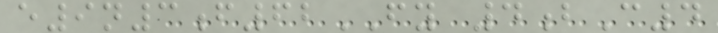e9n3f62FY 4bC4
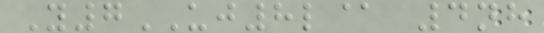Y7UJ8l@ 4nh
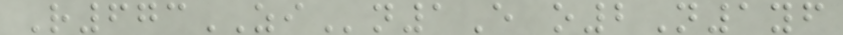R673ZIn1E o2N1yf
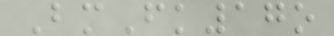BmFk17o
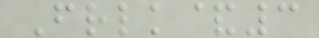Frlk&3
